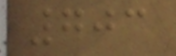703
